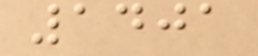1401
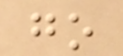go
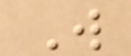W
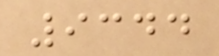9344
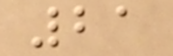21
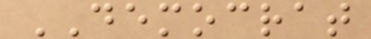DEMOCRAT
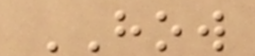HOW
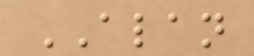ALAN
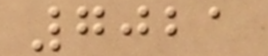7021
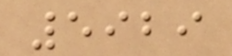5929
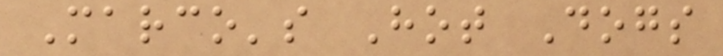Marco's Hot Dogs
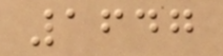1647
